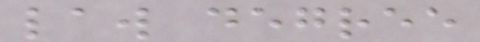law degree
